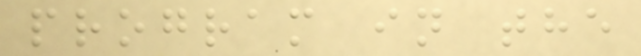program in the
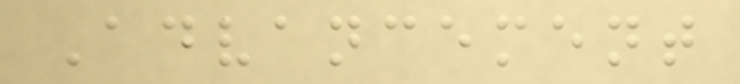Advancement
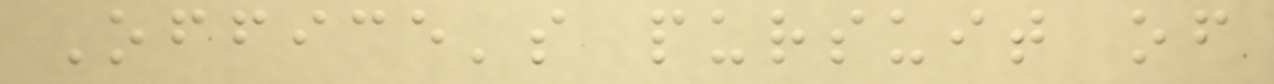Office's pursuit of
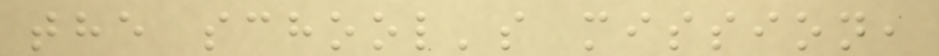the school's mission,
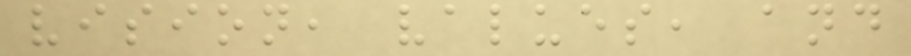vision, values, and
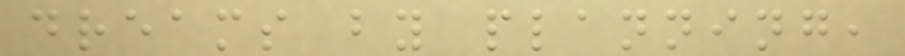dreams by planning,
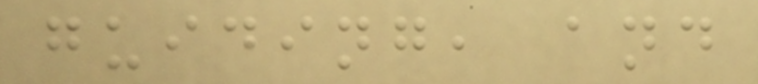guiding, and
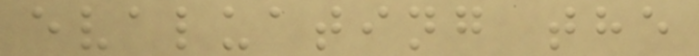evaluating the
